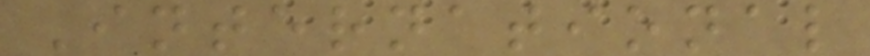International
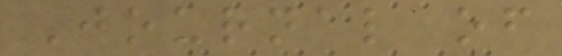Journal of
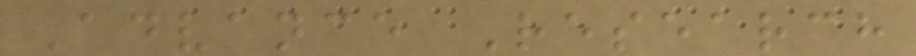Advance Research
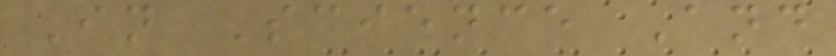In Science And
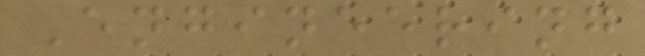Engineering
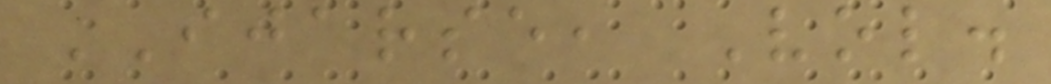IJARSE, Vol.
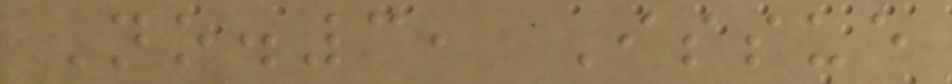No.3, Issue
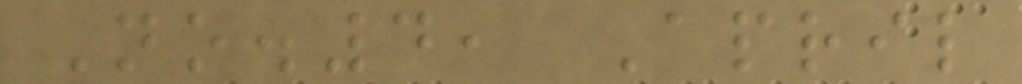No.4, April
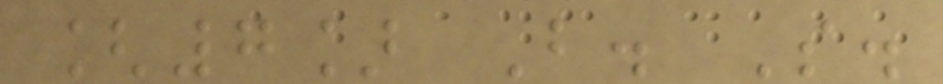[7] B. S.
